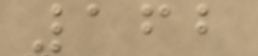162
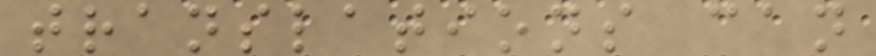translations can
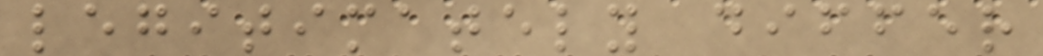legitimately differ
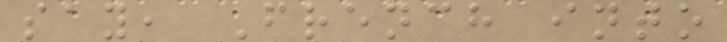say, French into
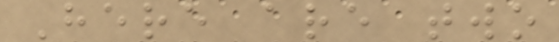Here are two
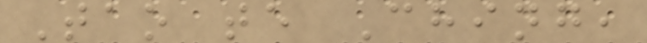Tao te Ching,
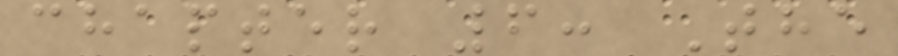chapter 6: The
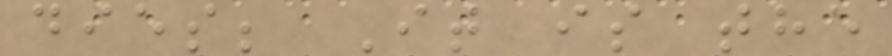dies; It is the
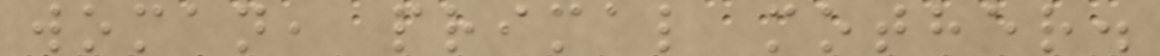woman, primal mother.
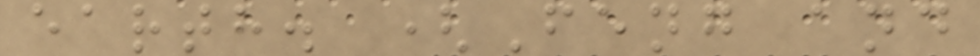earth. (Feng and
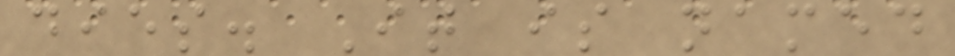dies. It is named
